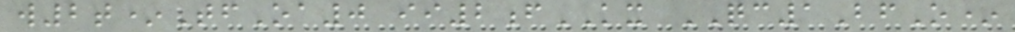w2t*TfOa0 ii2fKX QC1BfO*
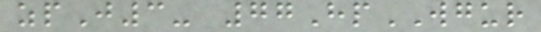zpJ3- 77HpWGUR
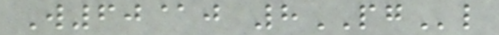W60@j 8PGl
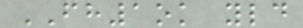FH1ok yld
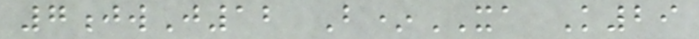7jwJ12 B*XA K29
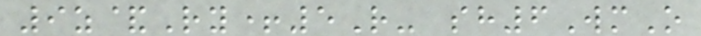9z&Ry+5R- sh6WmO
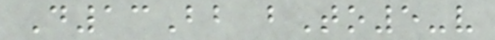D13Bb bTo5-v
